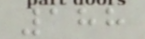188
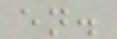en.
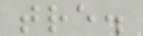tre.
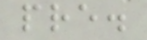pre.
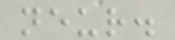neur.
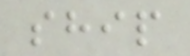ship
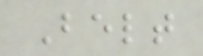Belt
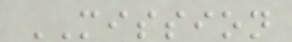MISSION
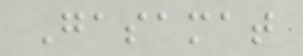Gasamat
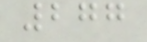277
